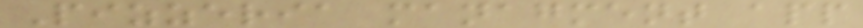Pizzeria managment app
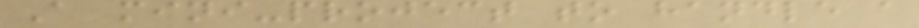A mini-project to handle a
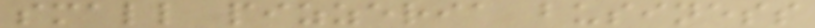small pizzeria business
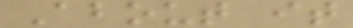About it
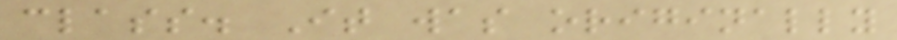class. It was originally
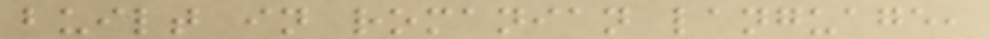built in romanian language,
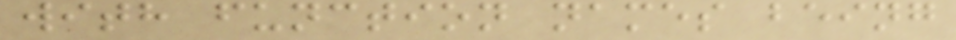with function names being
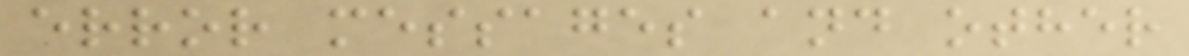error messages and other
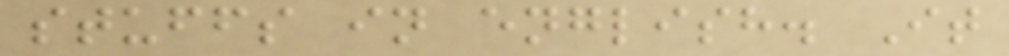stuffs in english. It
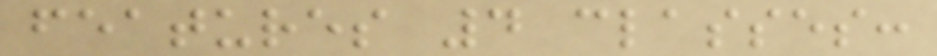features 4 classes:
